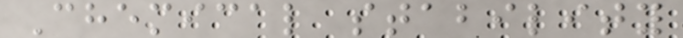Chemical stability
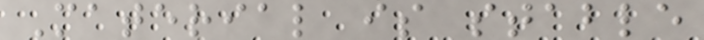Material is stable
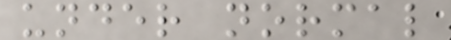under normal
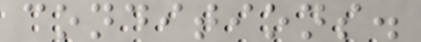conditions.
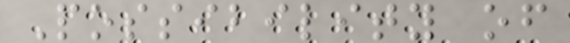Possibility of
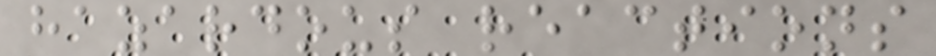hazardous reactions
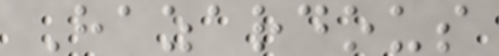Hazardous
